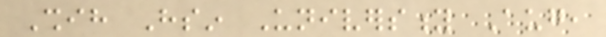Shih Hsin University Aug,
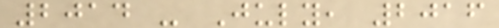2014 - July, 2016
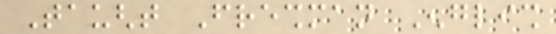Taught Freshman English
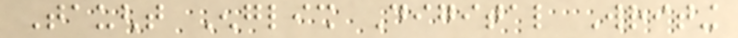Taught English Digital Writing
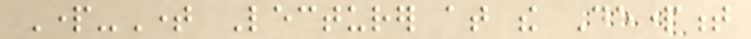Part-Time Lecturer at the Department
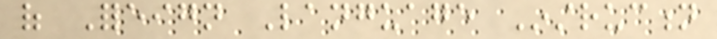of Foreign Language Instruction
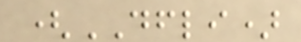(DFLI)
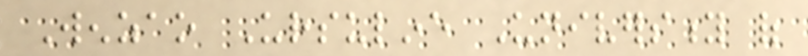Wenzao Ursuline University of
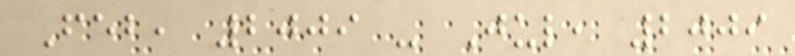Feb, 2009 - Jul, 2009
